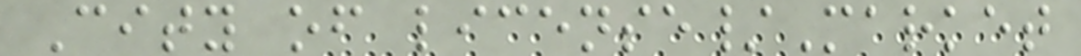City of license/Market
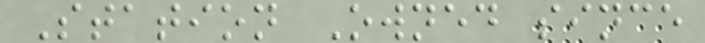Station Owned since
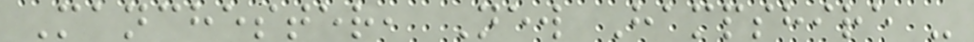Manchester, New Hampshire -
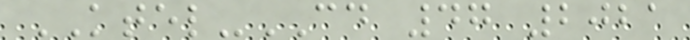KTEL-CD 47 2021
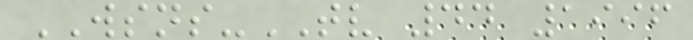WSNS-TV 44 1996
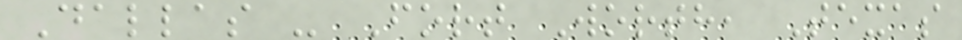Dallas - Fort Worth, Texas
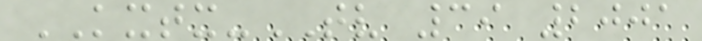KXTX-TV 39 2001
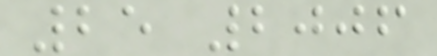25 2006
